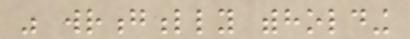was wrongfully withholding
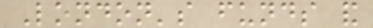London's funds and
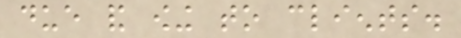due and owing to clients.
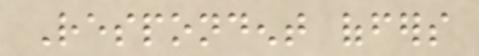Respondent offers
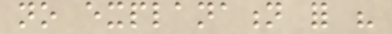no explanation for his
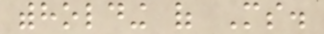withholding of Ms.
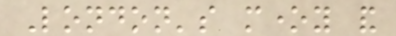London's money and
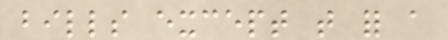bills except that for a
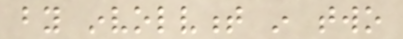by involvment in two
